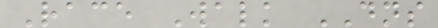Race Walk DNS
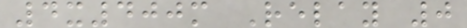4x400m Relay 0
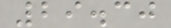29.30
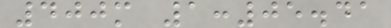400m 1:05.41
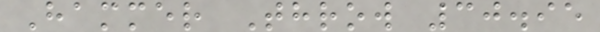Hammer Throw 30.95
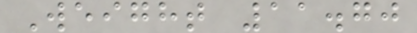Weight 11.70
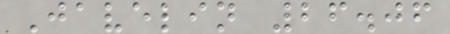Javelin 26.06
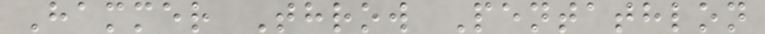Hammer Throw Pentathlon
